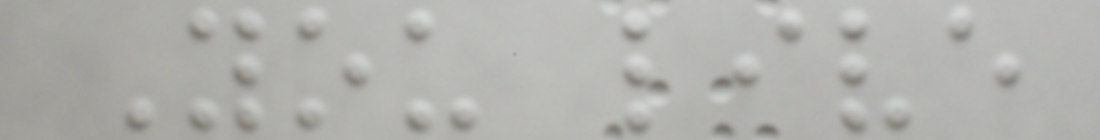You live
